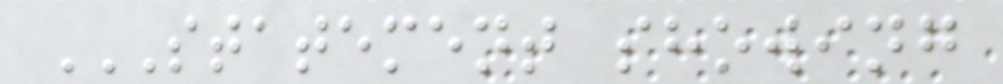STATEMENT SHOWING
